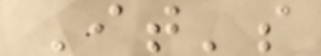It's
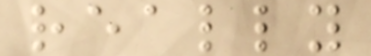really
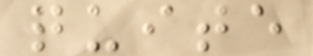quite
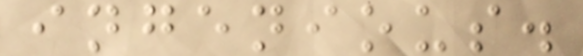ingenious.
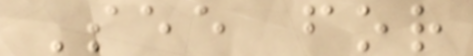See for
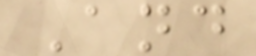And
